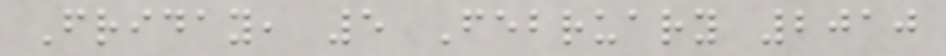Friday, 5 February 2010
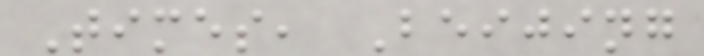Times, Beijing
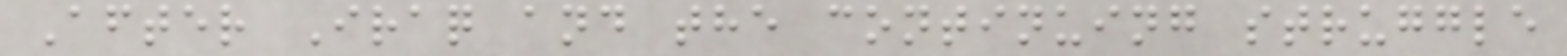After Iraq and the continuing struggle
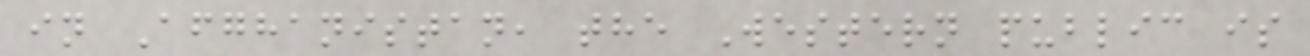in Afghanistan, the Western public is
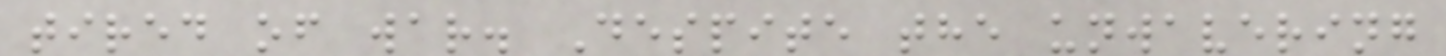tired of war. Despite the unwavering
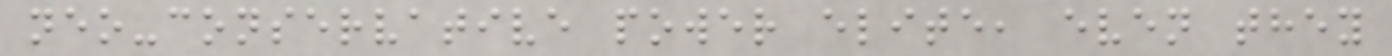neo-conservative power elite, even they
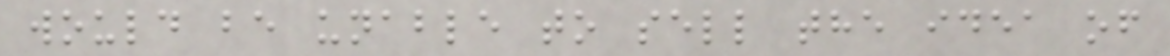would be unable to sell the idea of
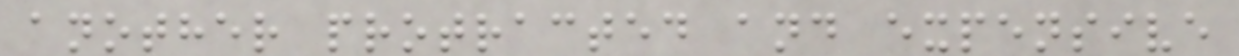another protracted and expensive
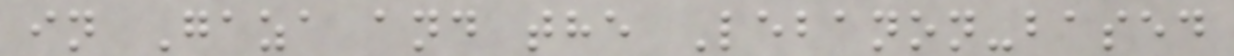in Gaza and the Lebanon-based
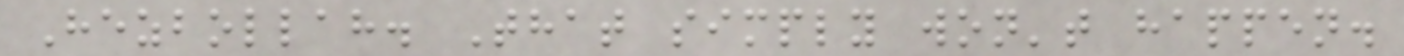Hezbollah. That simply won't happen.
